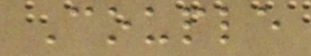Couple
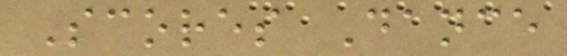Scores Dance
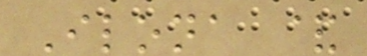Ilona &
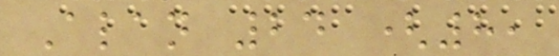Alan 24 (8,
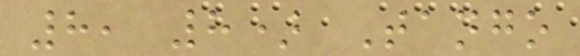8, 8) Tango
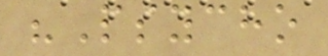"Psycho
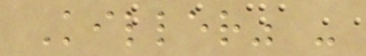Killer" -
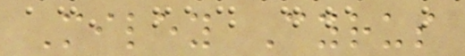Miley Cyrus
